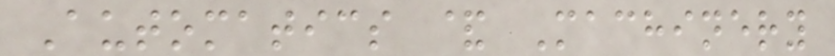Automatics & Machinery
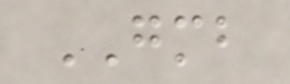GMB
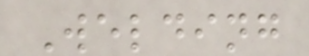Welding
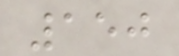150
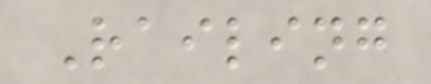Railing
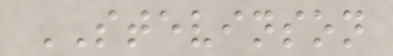STEVINSON
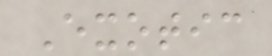Exotic
